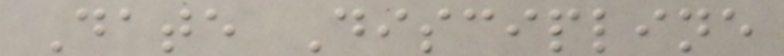Date Discipline
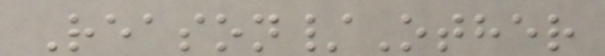Reason/Other
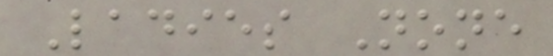Ladies None
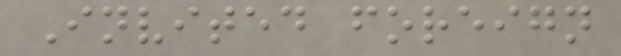Invited foreign
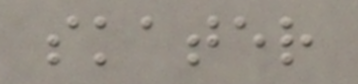skater
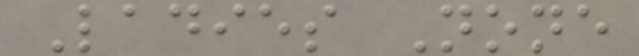Ladies None
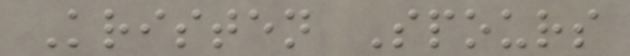Kristen Spours
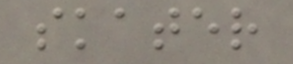skater
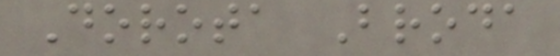Dorota Broda
